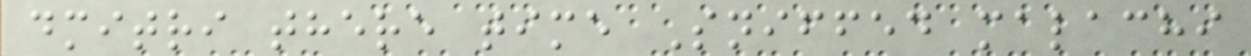dmitri there time Sniffed malachi
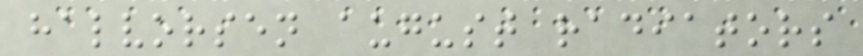halvorsen august radiators
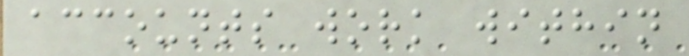accounts work within
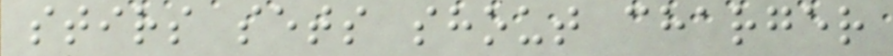stirs sets shout charger
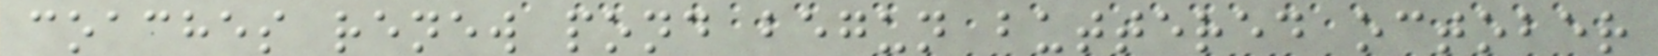coaches renew pond begun buttered october
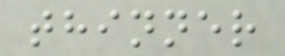thinner
